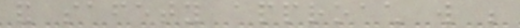and safety approach will be
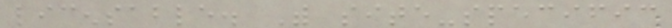licensable. With site-specific
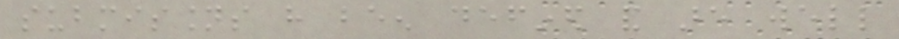submissions have been defined and are well
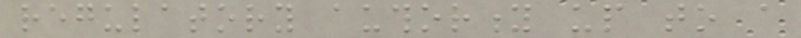regulatory authority up to a
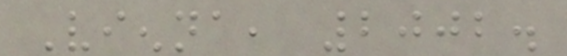Vienna, 2002.
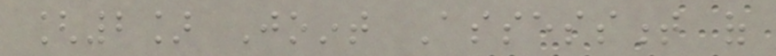[2] Joint Assessment of
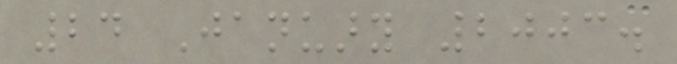24 January 2003.
